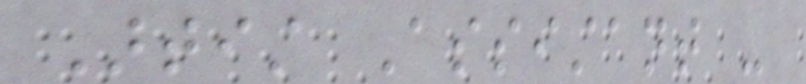Artist Assistant -
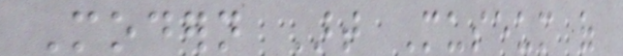Modern Art Museum of
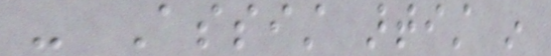- Assist artist in
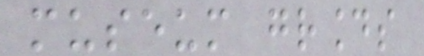museum grounds
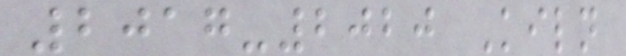2017-2020 Kiln
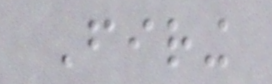Firing
